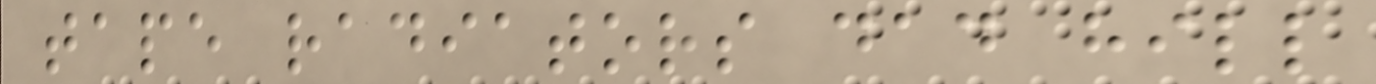tape radiators dad hill
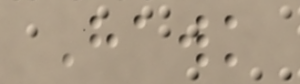Hawk
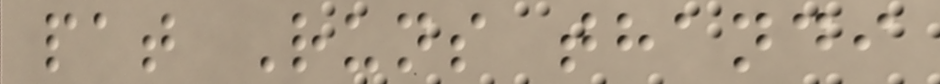pat Runs thandi
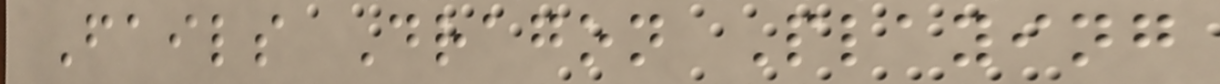Fails Dragon Playing
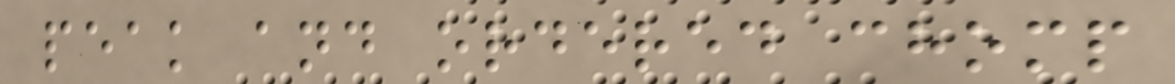peak and ordered chomp
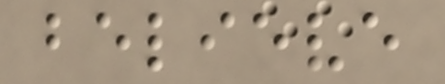believe
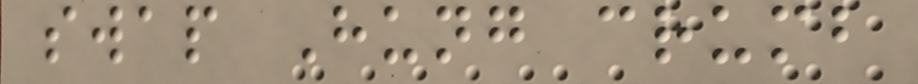swap Hung crumb
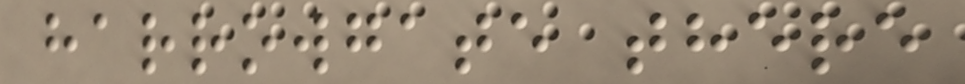harrowgate there
